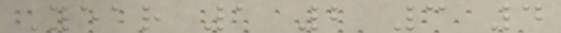Year 1 2 3 4
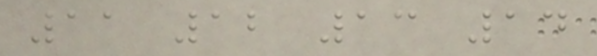11 12 13 14
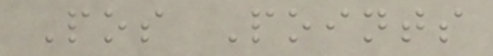Pos Points
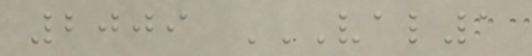2009 VAL1
